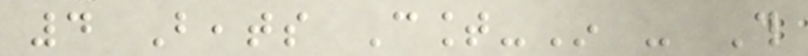4 Beats Count-In - This
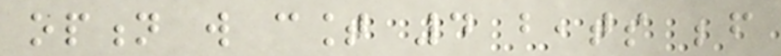option will count 4 beats before
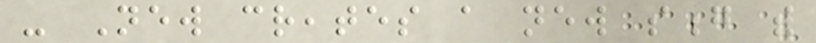- New creates a new song with
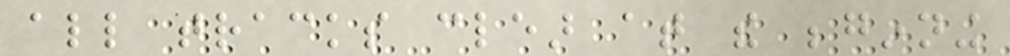all tracks clear at the beginning
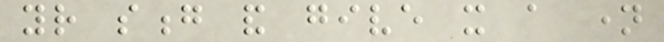your song and give it a name
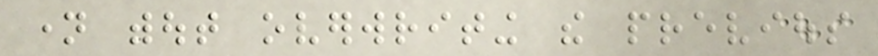name without overwriting the previous
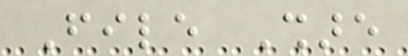File Share
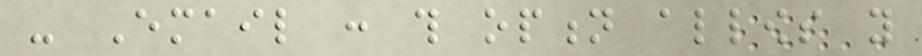- Email : this option allows you
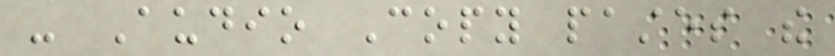- Audio Copy pastes the
